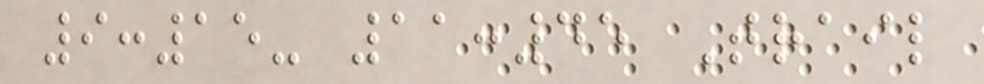9:15- 11:45 Trail
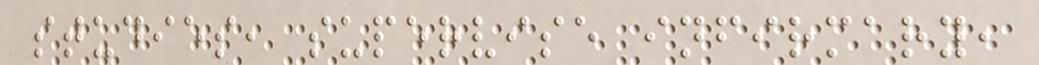studies, supervise infirmary,
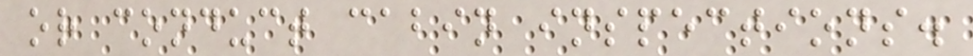or conduct cabin inspections.
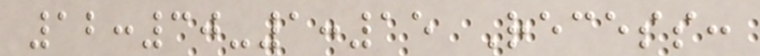12:30-1:15 Recess:
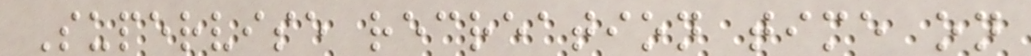Supervise recreation time on
